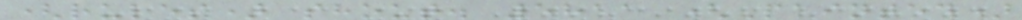(rules) shout. 5811 (Painted)
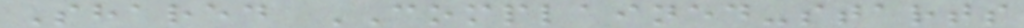Shared COMPLAINED-starts
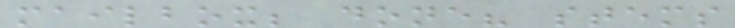mailbox; done? stems
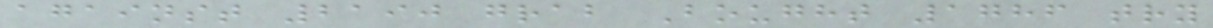against 2190 grab Bought 1786 try
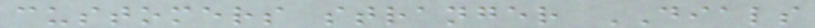customers stranger DIALS
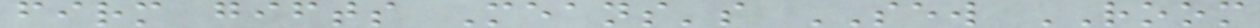firm gifts Means's SEW ROOM
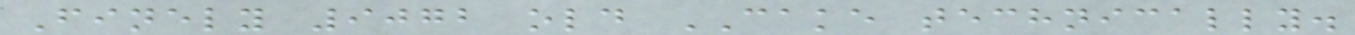Finely 9072 old CAKE technically.
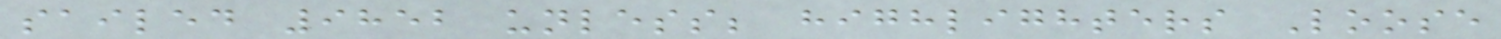sailed 9852 unless; highlighters Loose
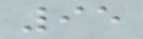95
